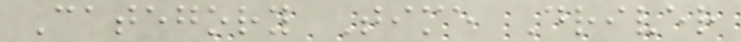Category Time Driver
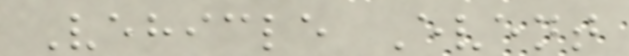Vehicle Event
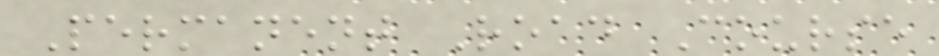Permanent Road Course
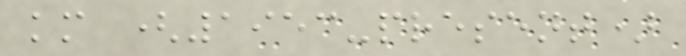km (1953-present)
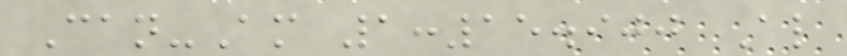Can-Am 1:15.900 Al
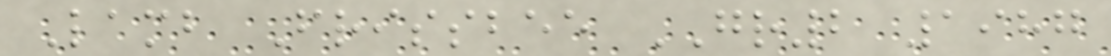Lamb Frissbee GR2 1987
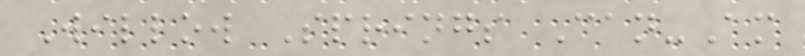Willow Springs Can-Am
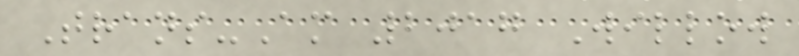Trans-Am 2017 Willow
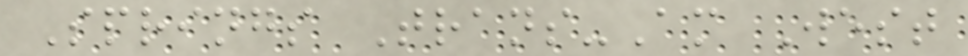Springs Trans-Am West
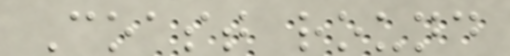Coast round
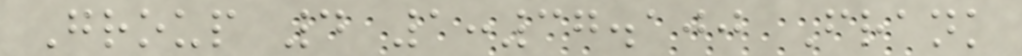Group 4 1:37.100 Frank
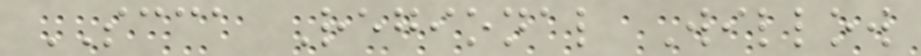SCCA Regional Willow
